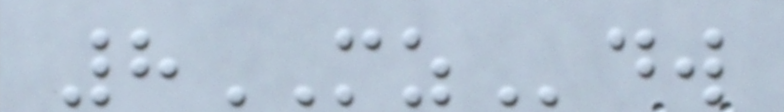8MZdw
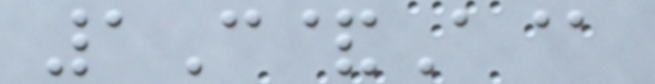1C&A@
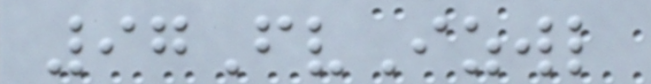97FvIzwl
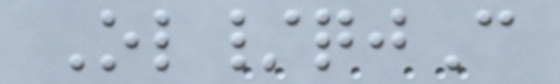Ol/qjC
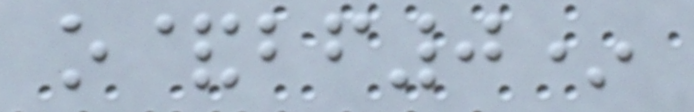o&bf0*
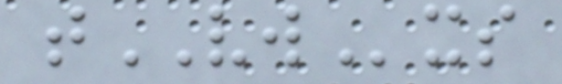tVWxs
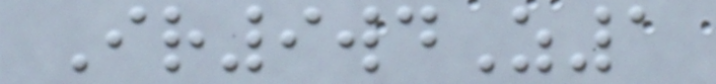Ir9wdZ1
